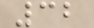32
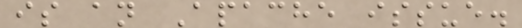is an Apache issue.
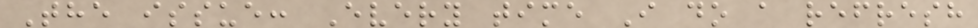The issue: Every time I do a refresh
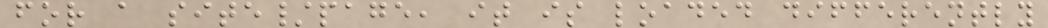for a site/page, it is loaded differently
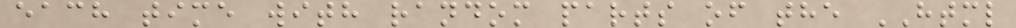each time with random parts of the HTML
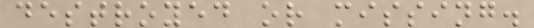destroyed or missing.
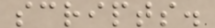scripts.
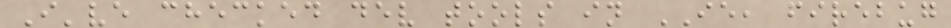I've checked dev tools in IE, firebug
